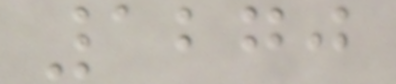1270
